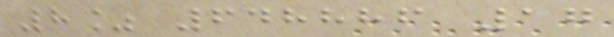8% 648886 17
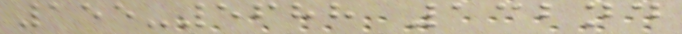155-5688 132nd
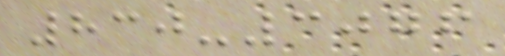830-3076
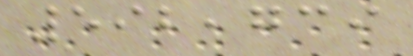592,739
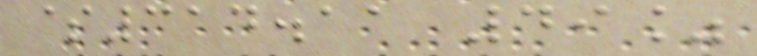$314.11 49%
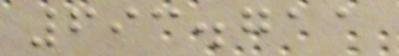693.711
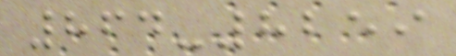864-8259
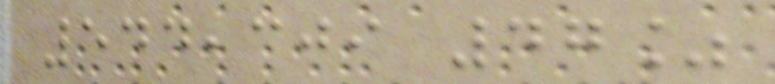544,309 47%
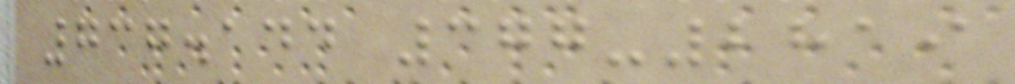737.144 377-2819
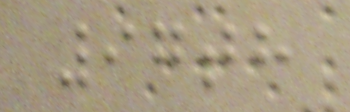97th
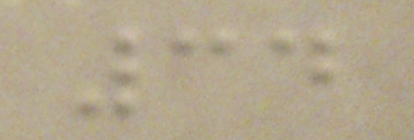34
